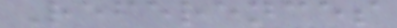References
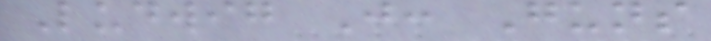Ludwig J: Guns
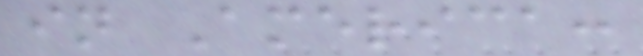in America:
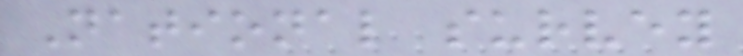National survey
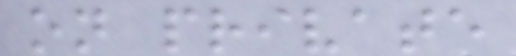on private
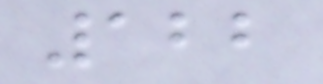122
